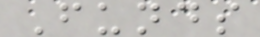Funds
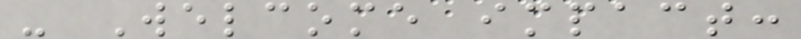- Welcome impact:
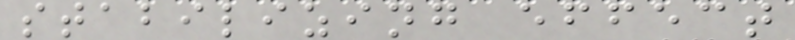stabilizing effect
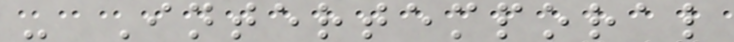- Intertemporal
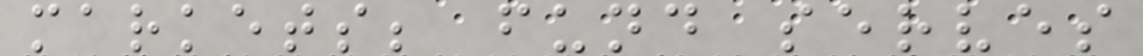markets; fund serves
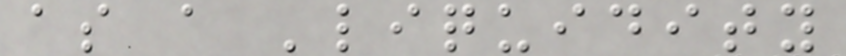as a 'liquidity
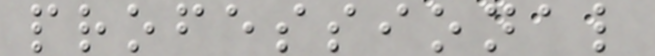professional
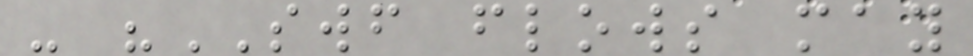- "SWF flows may
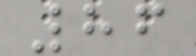86
